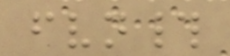fvn#
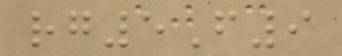rg5F9
